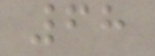68
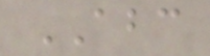ABC
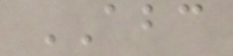ABC
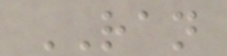RAN
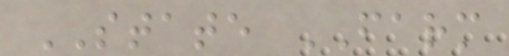STATE FARM
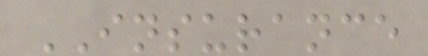INSURANCE
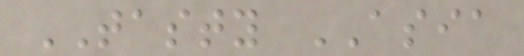TASTY ASIA
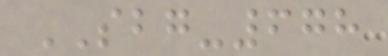SBG-678
